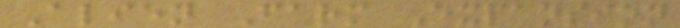Alien Farm Expansion
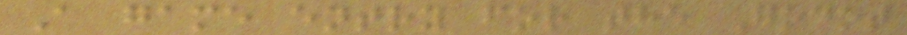A game entry for the Godot
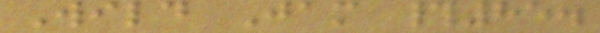Wild Jam #85.
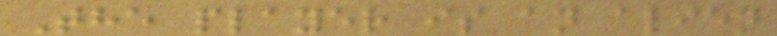The player is an alien
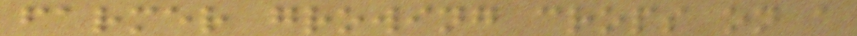farmer growing crops on a
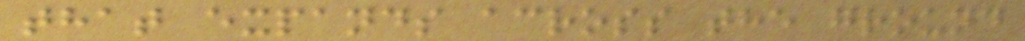that expands across the ground
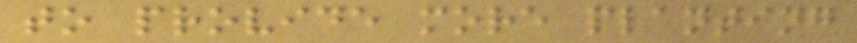to provide more planting
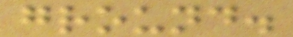ground.
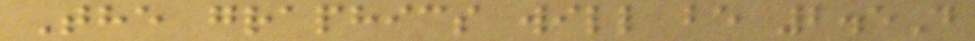The graphics will be 2.5D
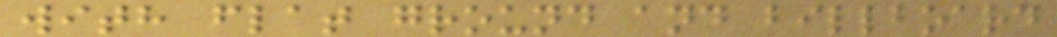with flat ground and billboard
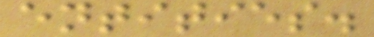entities.
